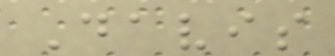Davis
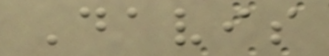Davis
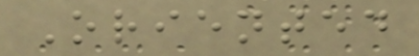Oriented
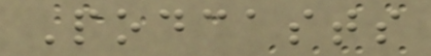Podcasts
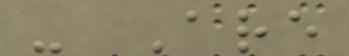- Are
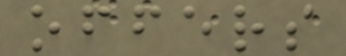offers
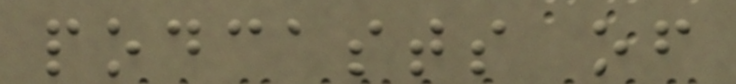podcasts of
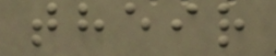their
